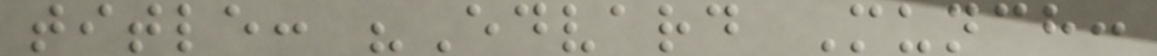title: "Edvard Munch:
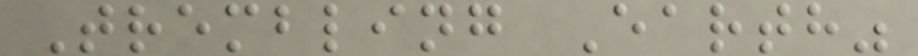Trembling Earth"
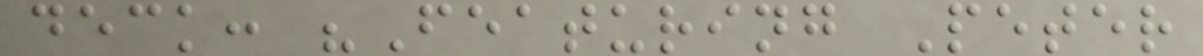deck: "Featuring Peter
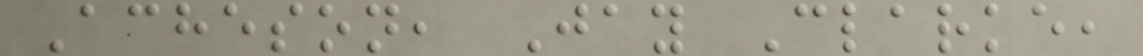Acheson, Jay Clarke,
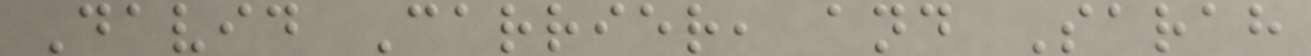David Carrier, and Sarah
